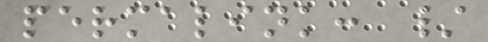permalink: /
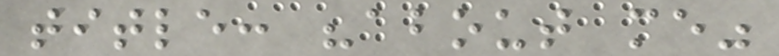title: "about me"
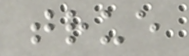true
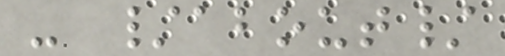- /about/
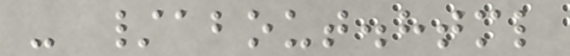- /about.html
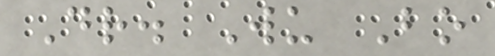Dr. Wu Bo
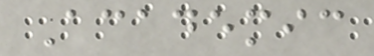Academic
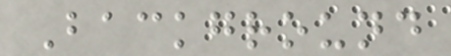Background
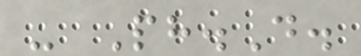- Ph.D.
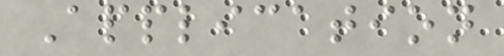Application
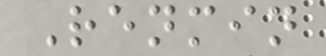Renmin
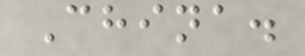China.
